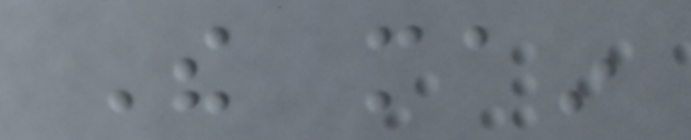The main
